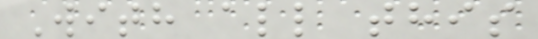With all this
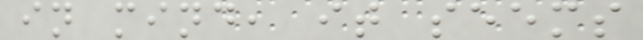in mind, it seems
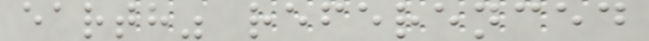earth" referenced
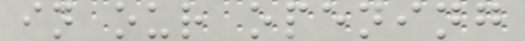in our opening
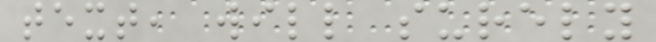text, will surely
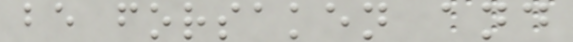be forsaken and
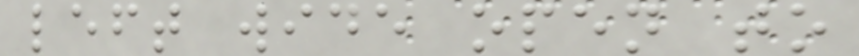left wide open to
